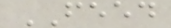FEED
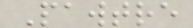Pawtre
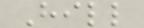Hill
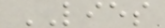LIES
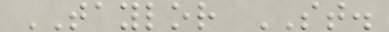TAYLOR ST.
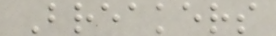Breakers
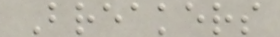Breakers
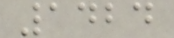1424
